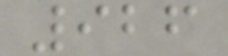926
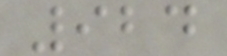924
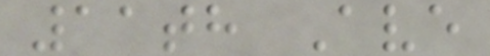11th Ave
